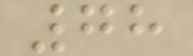78
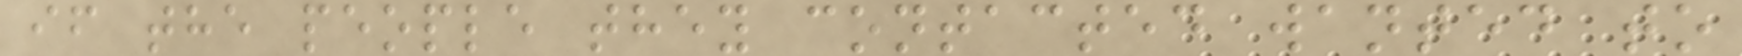if the people they contacted wanted to
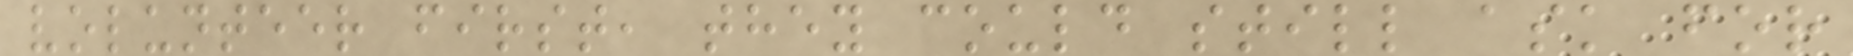volunteer first, they could still ask for
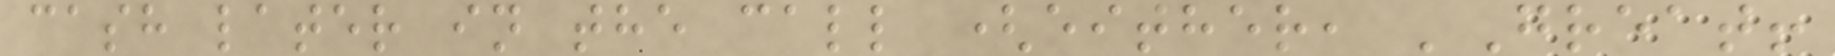cash later in the call (either, 'Great!
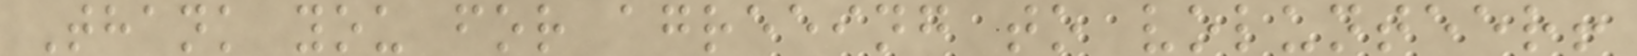Thank you for agreeing to volunteer!
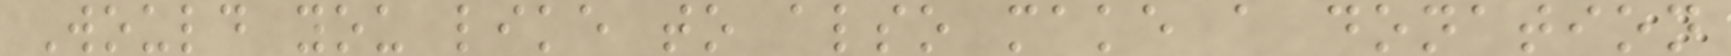Would you like to also make a donation
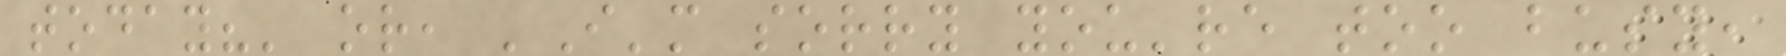today?' or, 'I'm sorry you're too busy,
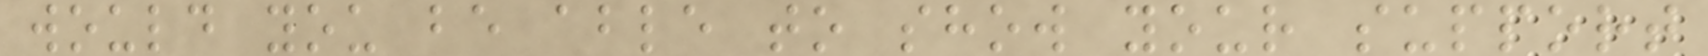would you be able to show your support
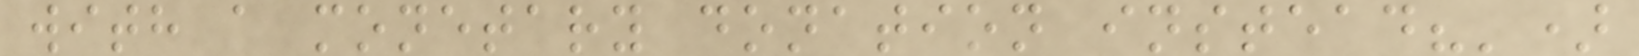with a monetary donation instead?')
